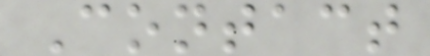Contact
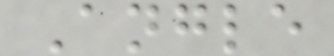Angle
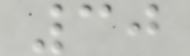30
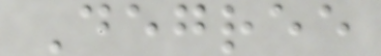Degree
